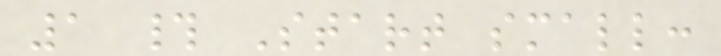1 # Start small:
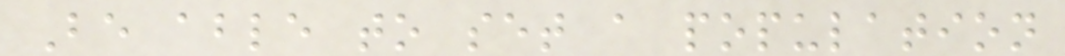Be able to set a population
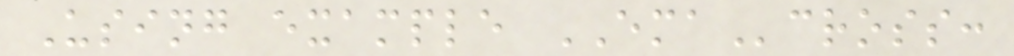Using example EMAcross:
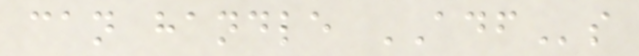can handle ADFs
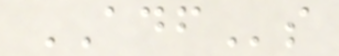ADFs
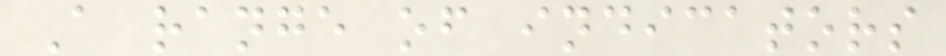A range of indicators
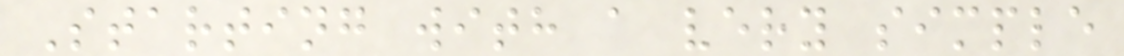Starting with a very simple
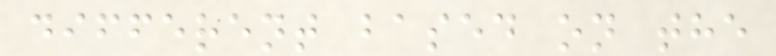different based on the
